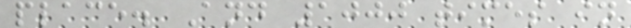place. And 1000 times in
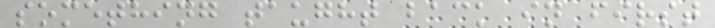something taught back in first
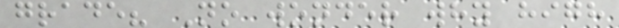grade? No wonder why high
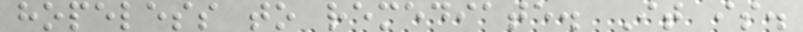hopeless to remediate. It is.
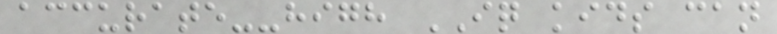accurate--high IQ kids can
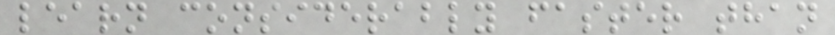learn considerably faster than
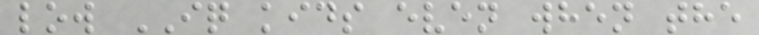low IQ kids even when the
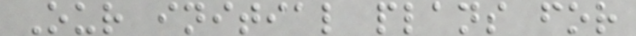Our initial plans for
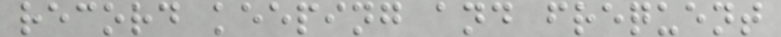record keeping and frequent
